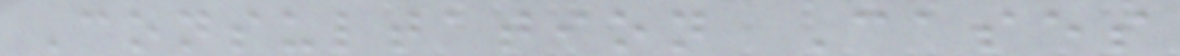Consultation Cases
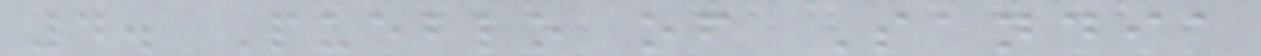4. Pueblo of Sandia
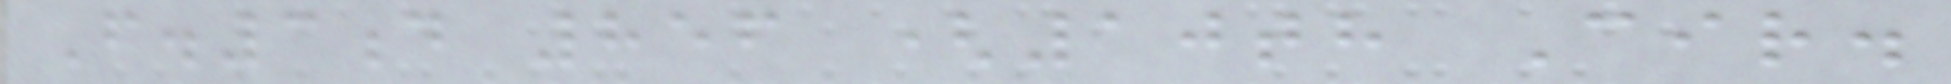F.3d 856 (10th Cir.
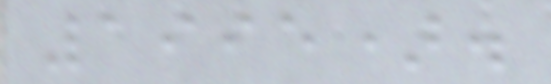1995).
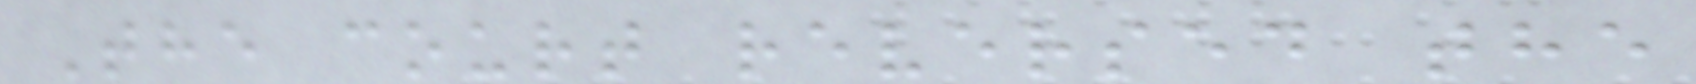The court reversed the
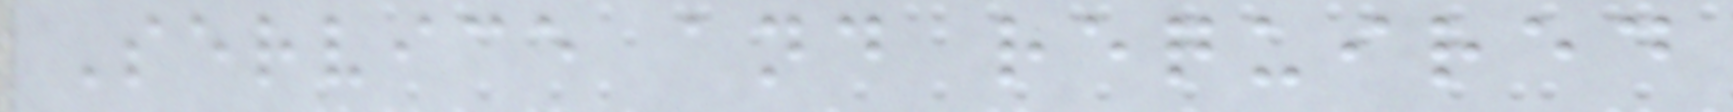Service and required
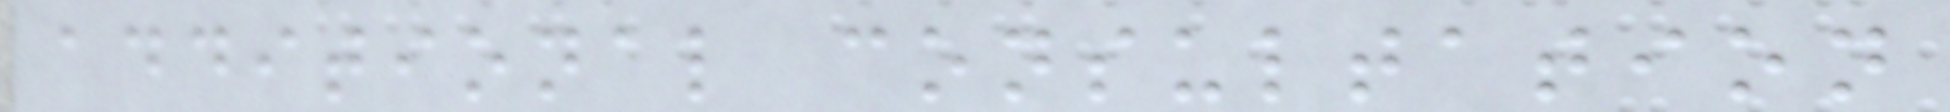additional consultation
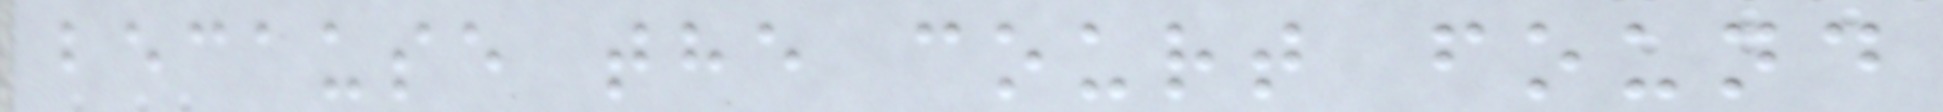because the court found
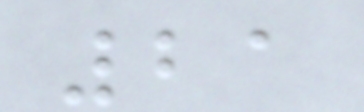21
